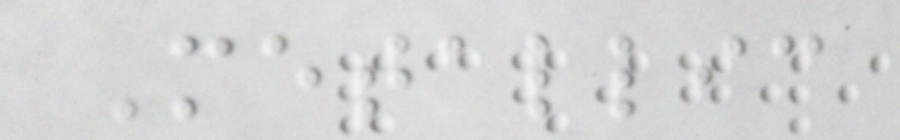Metallic
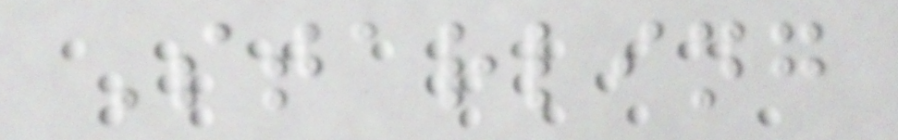Starling
